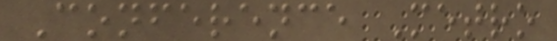Conference Metro
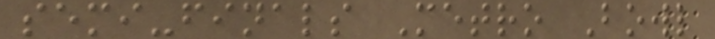semi-finals Metro Bowl
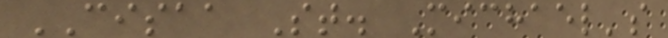CISAA St. Michael's
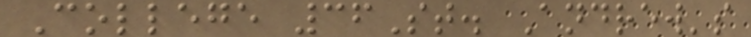College 36St. Andrew's
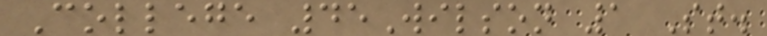College 45Wilson 1 St.
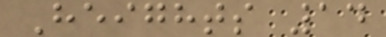Heights 14
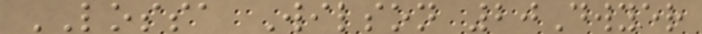LOSSA Wilson 20Dwyer
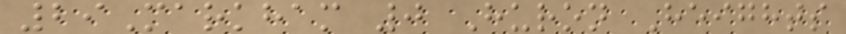29Markham 0 Huron Heights
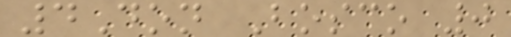4Don Bosco 0
